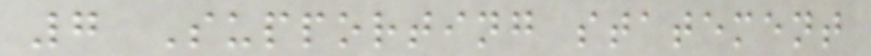7 Supporting statement
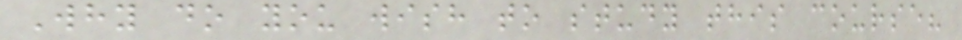Why do you wish to study this course?
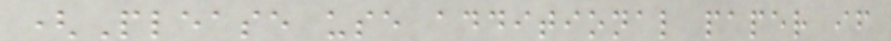(Please use additional paper if
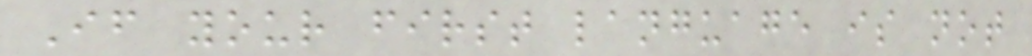If your first language is not
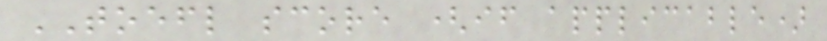TOEFL score (if applicable)
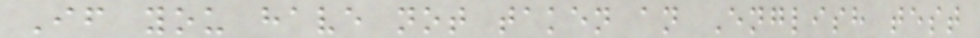If you have not taken an English test
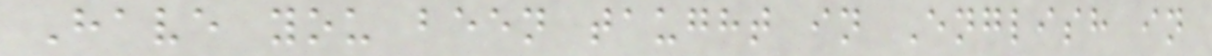Have you been taught in English in
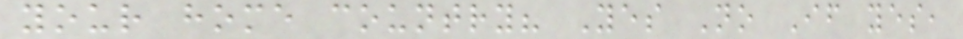your home country? Yes No If yes,
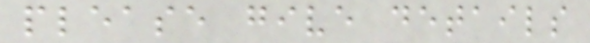please give details
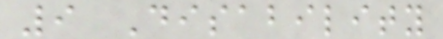9 Disability
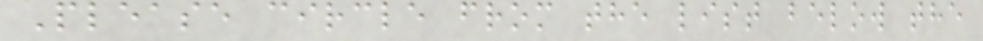Please circle from the list below the
